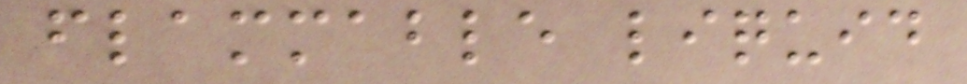flammable liquid
